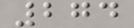274
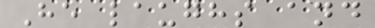He laughs and
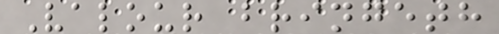Valour bringeth
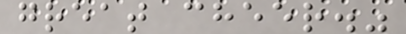great cheer."
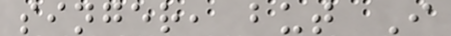singer, but I
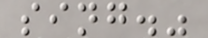sing."
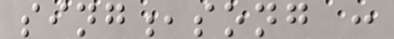sing,song :
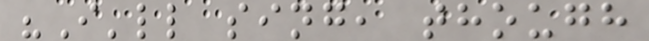"I'll sing, though
